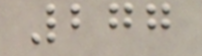277
